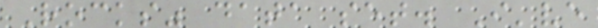Rocks" data set. I've
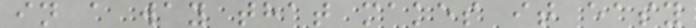in a way that makes it easy
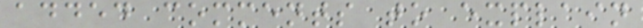added comments to explain
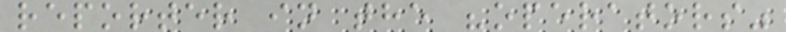reporter in the "operators"
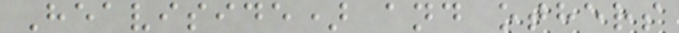Heaviside) and others
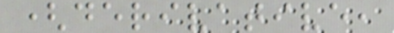(derivative,
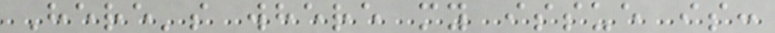Here's where my issue is:
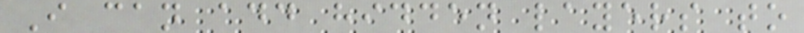I can add hidden layers to
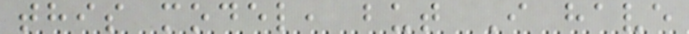this model, but I have
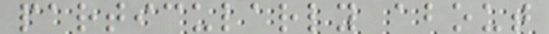particularly about
